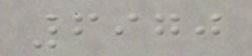6970
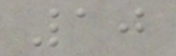10
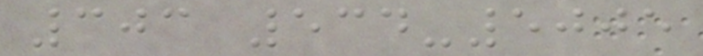303 534-5005
